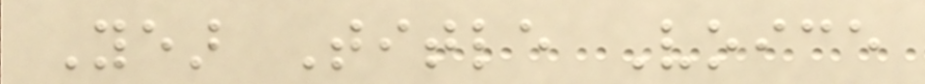Year Title Voice
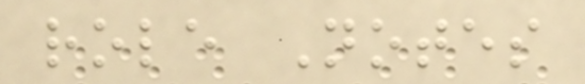role Notes
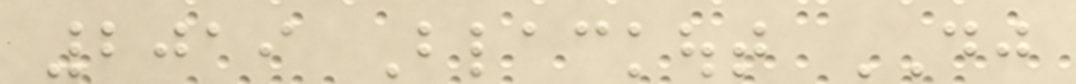2019 Blackout DJ
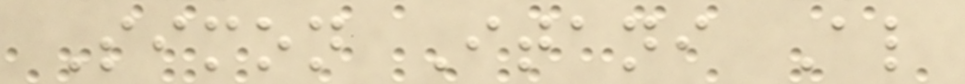Simon Itani Also
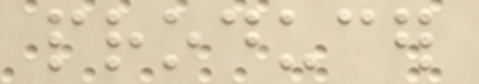producer
